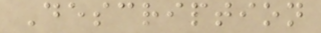Description
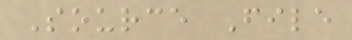Source File
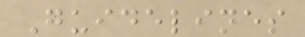Guidelines
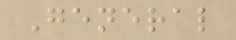General
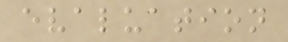evaluation
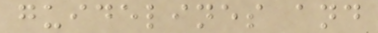guidelines and
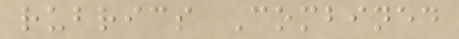rubrics Combined
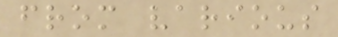from various
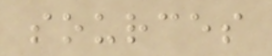sources
